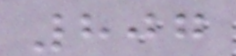807
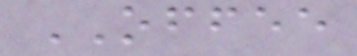OFFEE
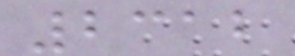2312
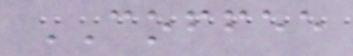COFFEE
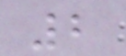2
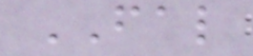FAL
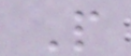P
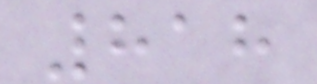818
